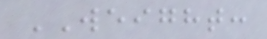WEIGHT:
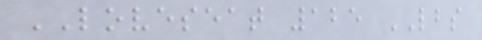LOVESEAT 125 LBS
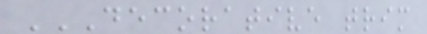DECORATIVE TRIM
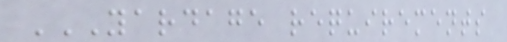YARDAGE REQUIREMENTS
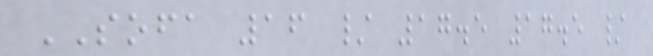SOFA 16 / 17.5 17.5 /
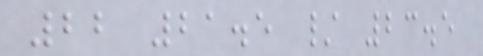22 21.5 / 23.5
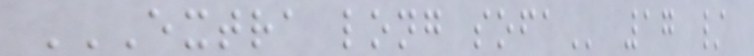EXTRA LONG SOFA 17 /
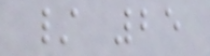/ 25
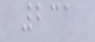231
